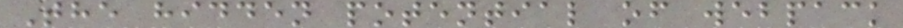The hidden potential of webpack
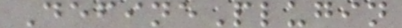DefinePlugin
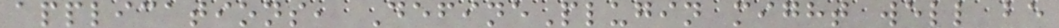applications, DefinePlugin might well be
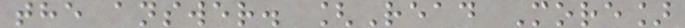the answer. [Read More]
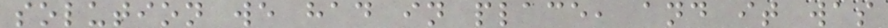solution we had in place, and it was
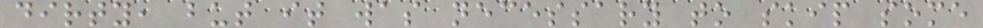dirty, but it was necessary to skip some
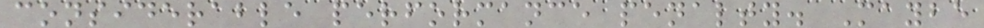considerable performance penalty. Maybe
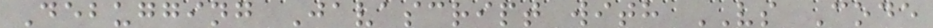Debugging Javascript with VS Code
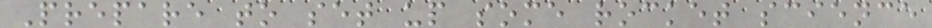Prepare to set up some rocket science
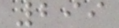299
